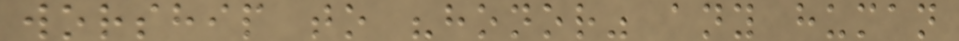worship to "honor" any human
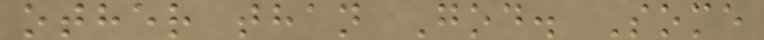other than God. Some
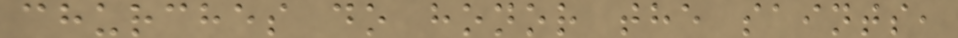churches do honor the saints,
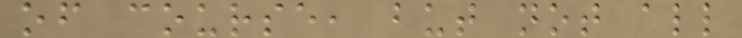of course, but not all
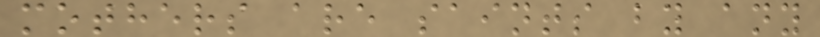mothers are saints by any
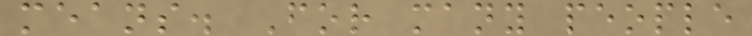means. For many people
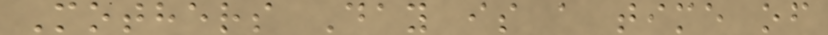Mothers Day is a time of
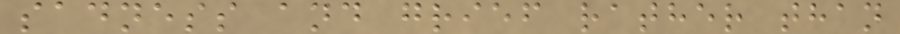sadness and grief rather than
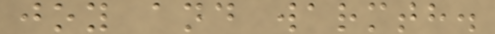joy and warmth.
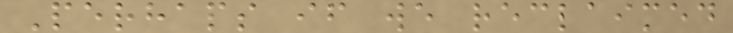Perhaps if we reclaimed
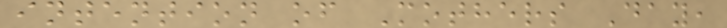intention of Mothers Day,
